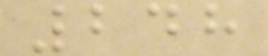248
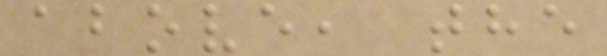above, the
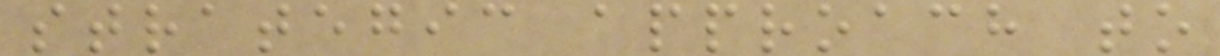strategic approach to
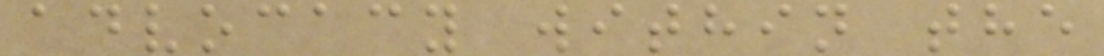advocacy within the
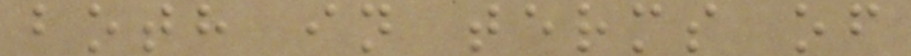both in terms of
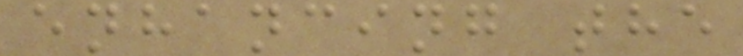enhancing the
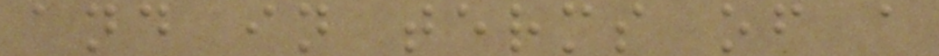and in terms of a
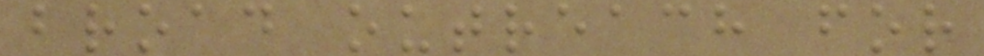broad outreach for
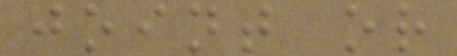joint or
